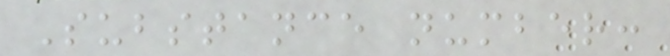Substance number:
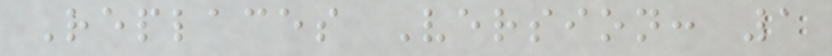Replaces Version: 1
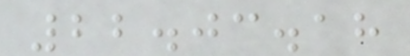22.03.18
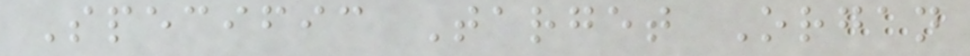Specific Target Organ
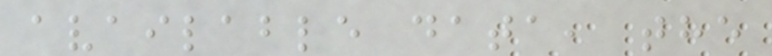available data, the
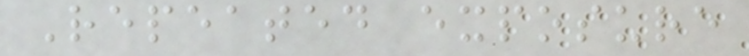Repeated exposure
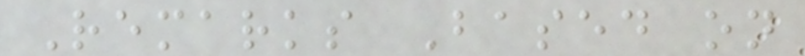Remarks Based on
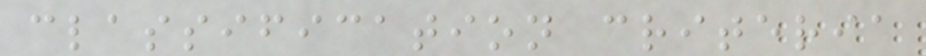classification criteria
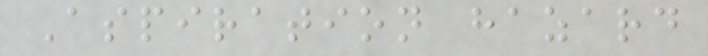Aspiration hazard
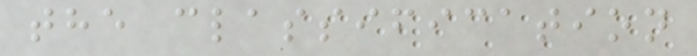the classification
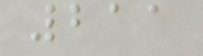211
